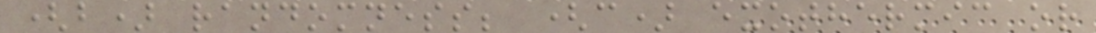(b) randomness; (c) exothermic or
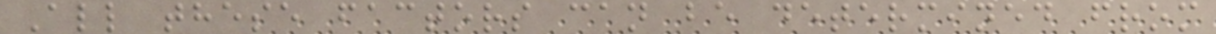All these factors can be determined from
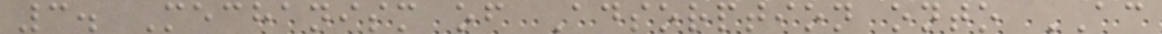3. Mechanism of Adsorption onto AC
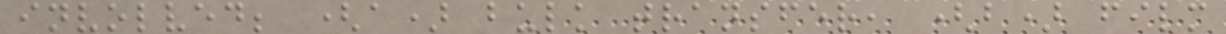involved; (a) bulk transfer, (b) film
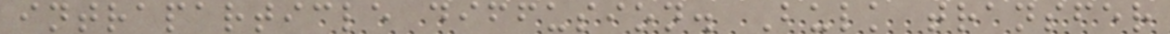intraparticle diffusion. Bulk transfer
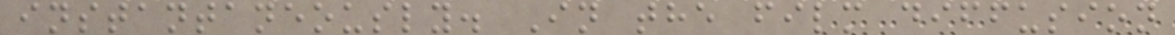instantaneously. In the film diffusion
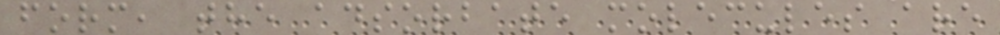form, the adsorbate molecules are
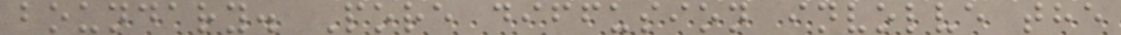boundary. Pore diffusion involve the
